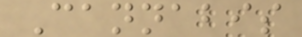Cannabis
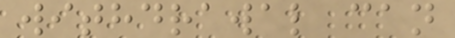withdrawal can
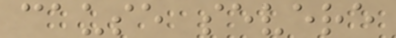cause severe
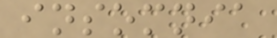insomnia
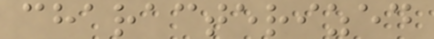characterized
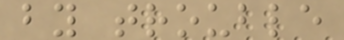by trouble
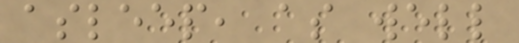asleep, as well
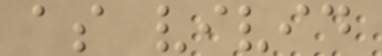as vivid
